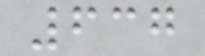637
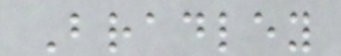Bradley
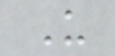U
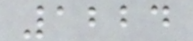1224
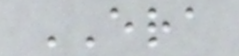ERA
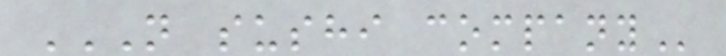N SUSHI COMPANY
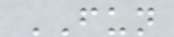FUN
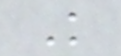K
